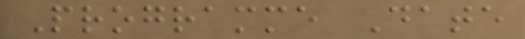Programme Date
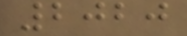2020
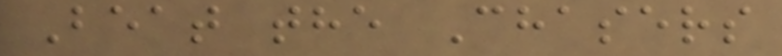Beat the Chasers
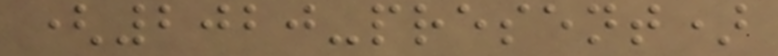(2020-present)
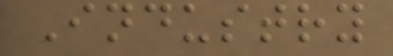Industry
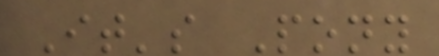It's Pony
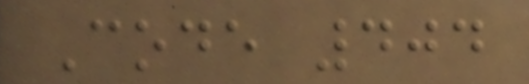Code 404
